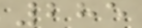285
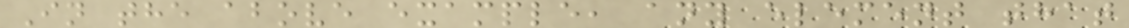In the above example, any element that
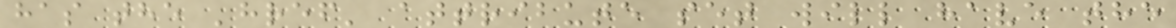has the 'href' attribute set will have the
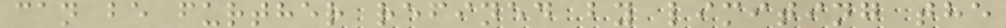can be further refined by limiting the
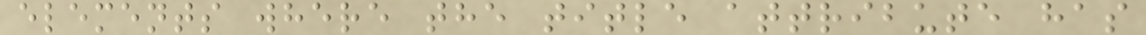elements where the title attribute has
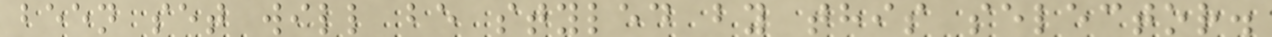been set will be styled by this selector.
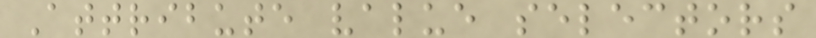Attribute value selectors
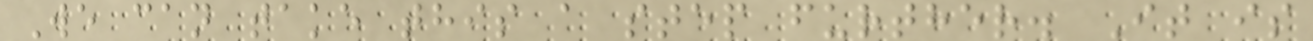We can take this a step further. It is
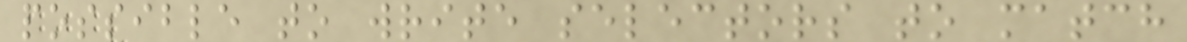possible to write selectors to match
